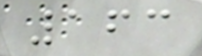163
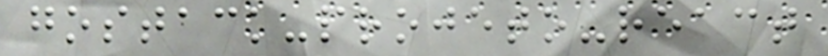gostack-projeto-react
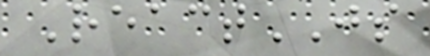ReactJS
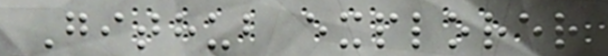Github explorer
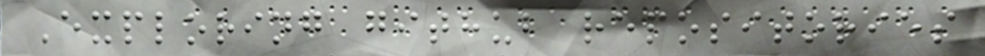Exploring github repositories
